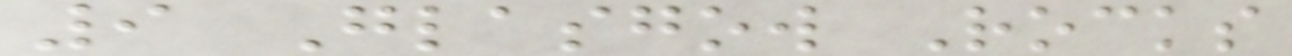9 Glasgow Rocks
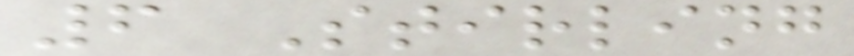6 Stirling
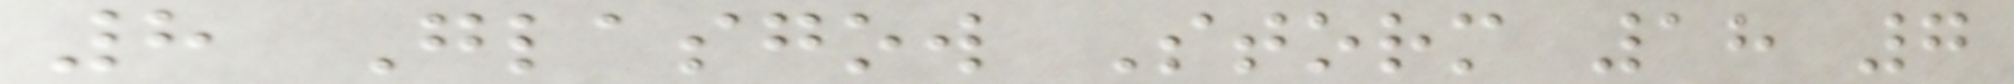8 Glasgow Storm 18 7
